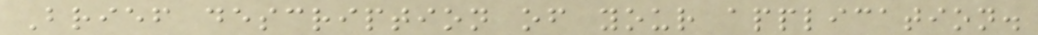Brief description of your application.
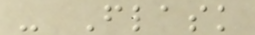- Flask
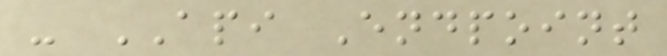- API Endpoint
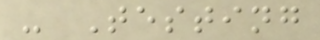- Testing
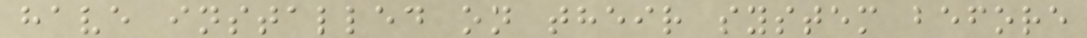have installed on their system before
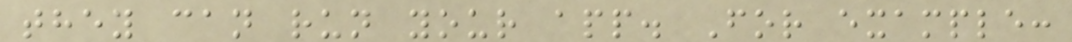they can run your app. For example:
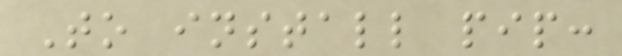To install pip:
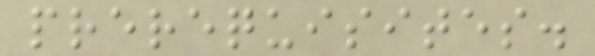prerequisites.
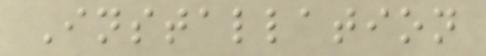Installation
